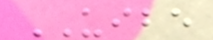UIBE
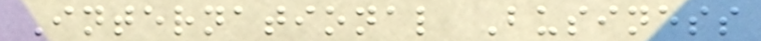International Business
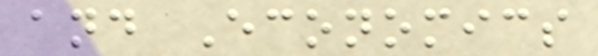and Economics
